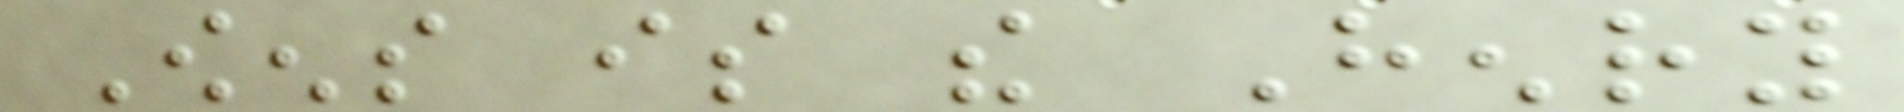Owens is the Henry
